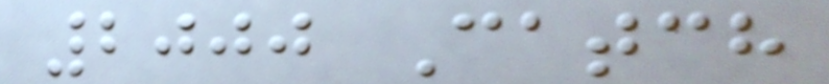2000 Catch
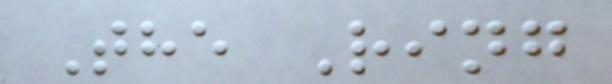The Ring
